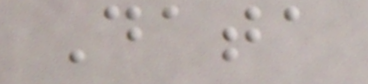Data
